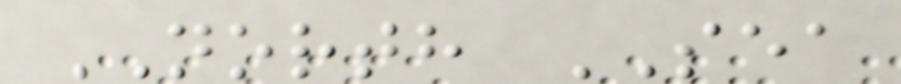NORTH SEA
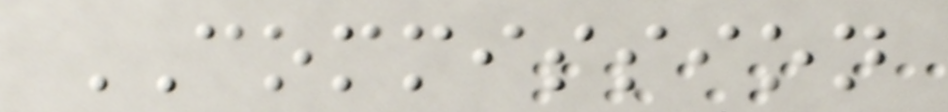COMMISSION
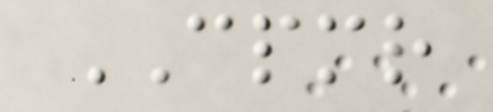CPMR
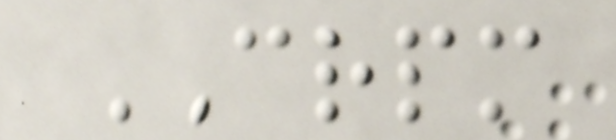CRPM
